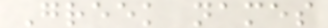Greek names
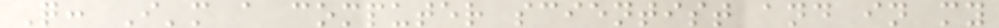Q: I'm a computer scientist and in my
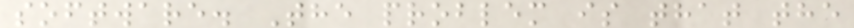software. The problem is that the
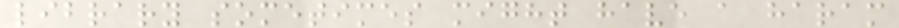library sometimes might have a haram
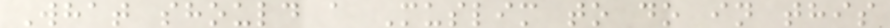What should a Muslim to do in this
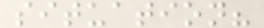situation?
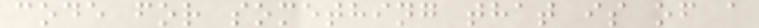code for something that is of a
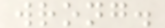wrong.
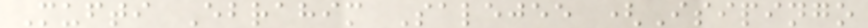Mufti Ebrahim Salejee (Isipingo
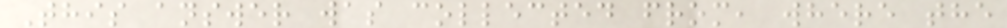This answer was collected from, where the
